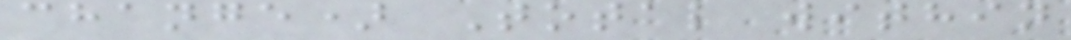change) Total within
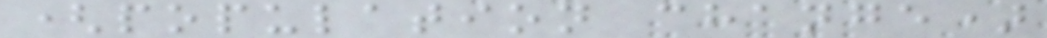(population change)
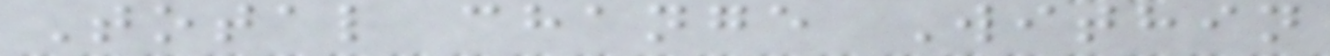Total change Within
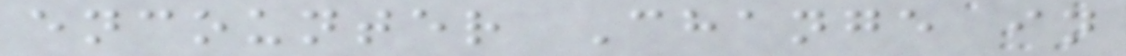encounter Change in
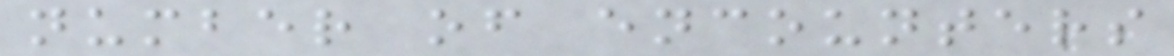number of encounters
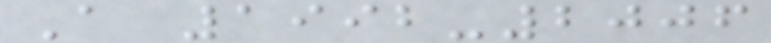A 1992-2006
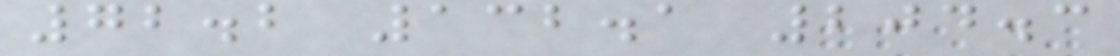72.2 132.1 204.3
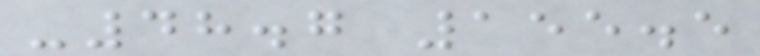-48.7 155.5
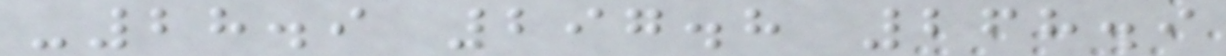-28.9 297.8 268.9
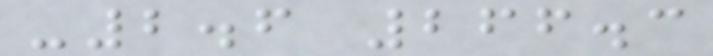-2.6 266.3
